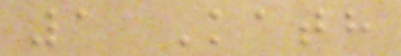1 Kath
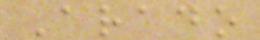Arado
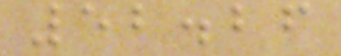52.26
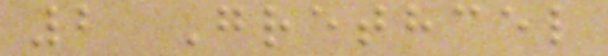2 Grethcel
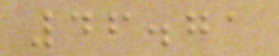46.71
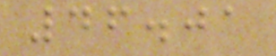46.01
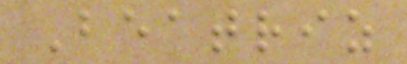Beatriz
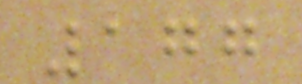177
